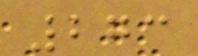273
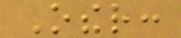Other:
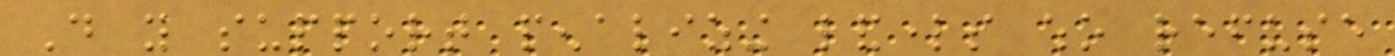Do you support penalizing landlords who refuse
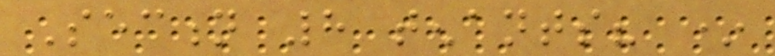Section 8 tenants? *
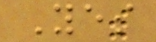Yes
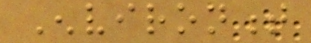Environment
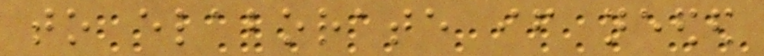to elaborate if needed
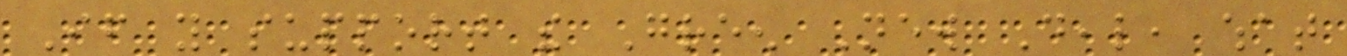If you support the Green New Deal, what
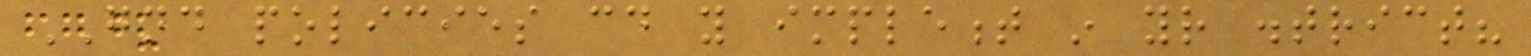GND policies could you implement in your district?
